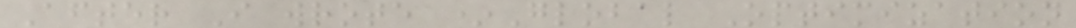After I wrote *Global Optimization
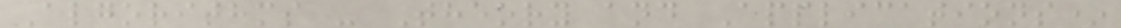Algorithms - Theory and Applications*
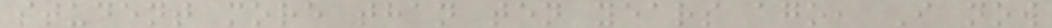student more than ten years ago, I now
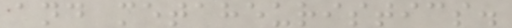and metaheuristics.
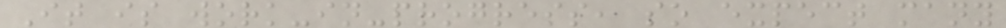It is work-in-progress, so expect many
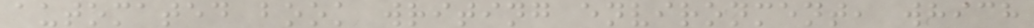automated book writing environment, which
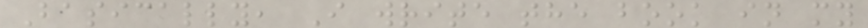Basically, I write the book in my
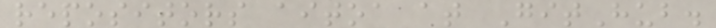repositors aitoa at GitHub.
